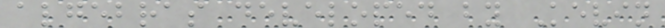algebras developed by Kevin
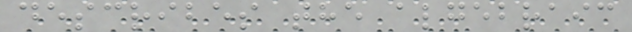describes the algebraic
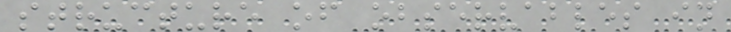structure of observables in
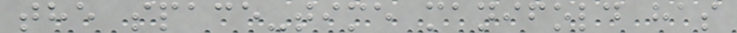the space-time manifold has
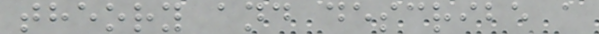theory and describe a
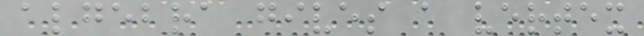algebra gives a vertex
